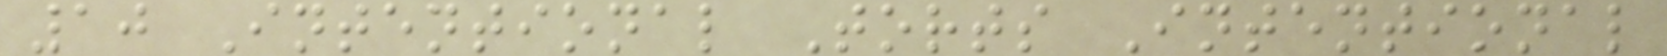10 Intentional Torts Intentional
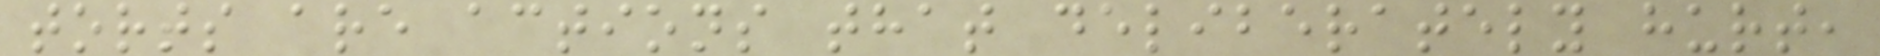torts are actions that deliberately hurt,
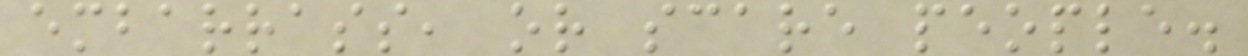embarrass, or scare people.
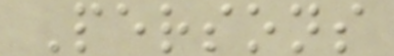Persons
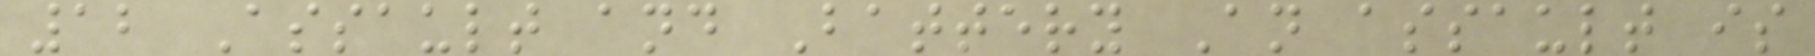12 Assault and Battery An assault is
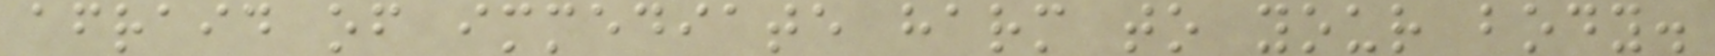afraid of immediate harm to your body.
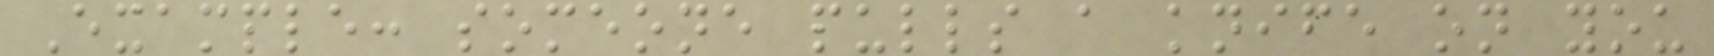Example: someone pulls a knife on you
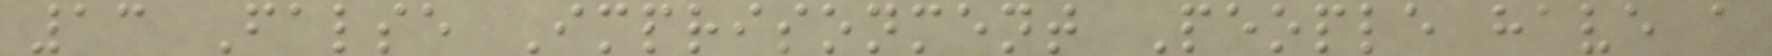13 False Imprisonment People have a
